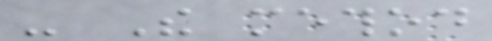- The method
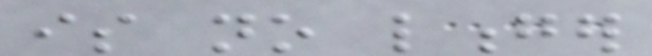is no longer
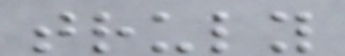truly
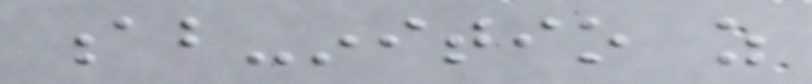ab-initio as
